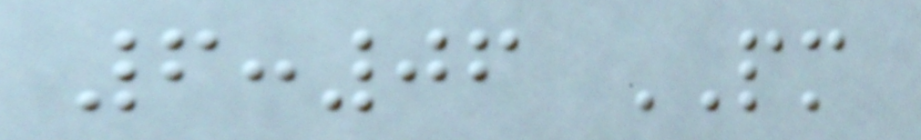6:06 PM
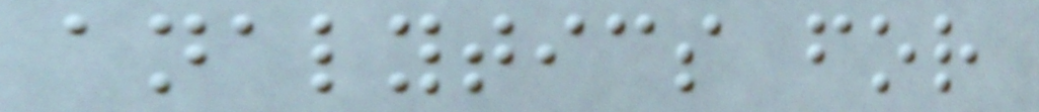analytics for
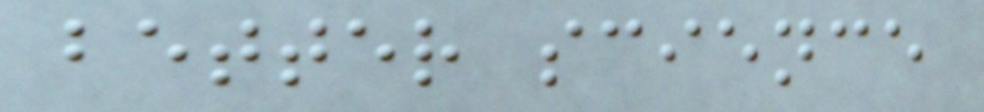better science
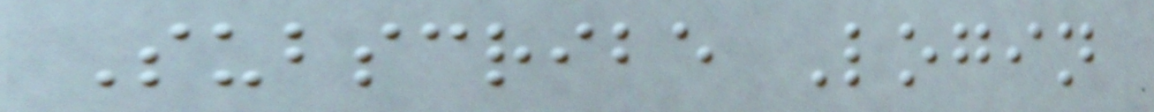Subscribe Login
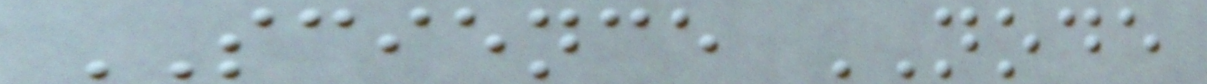SCIENCE NODE
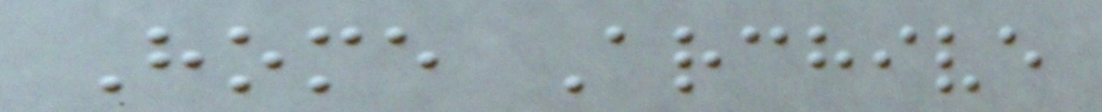Home Archive
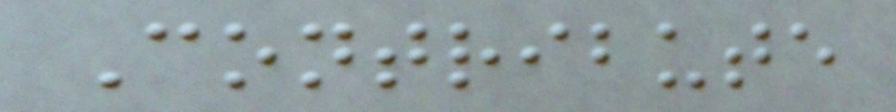Contribute
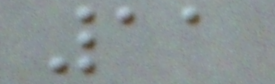11
